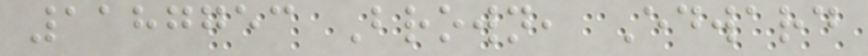1187753 Brown, Edward
